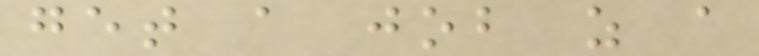get a job as a
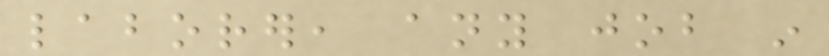laborer, any job in
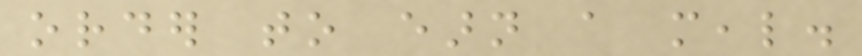order to earn a meal.
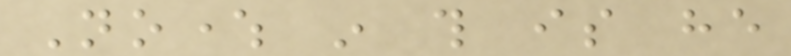Nowhere in this is he
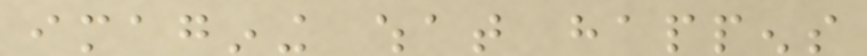imagining what happens
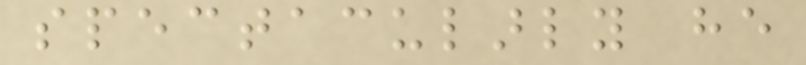spectacularly he
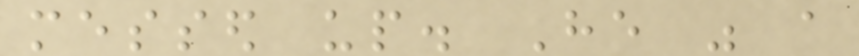messed up. He was a
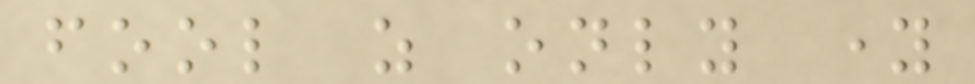fool as only young
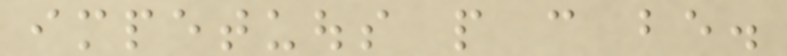impetuous people can be.
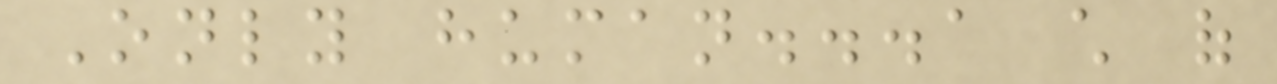Only human...a child of
